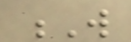W
